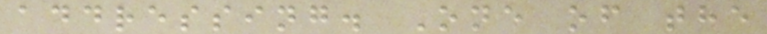addressing. One of the
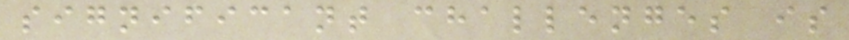significant challenges is
